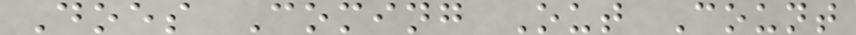Does Coming Out Count
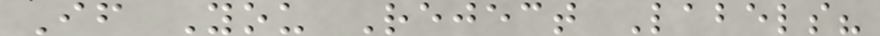If You Reject Labels?
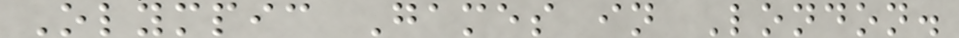Olympic Games in London.
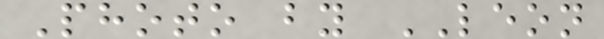Photo by LEON
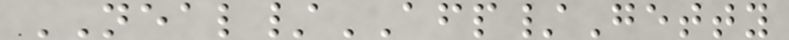NEAL/AFP/Getty
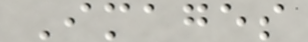Images
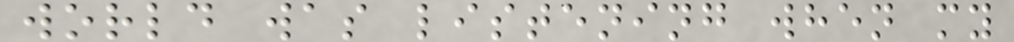world was listening when my
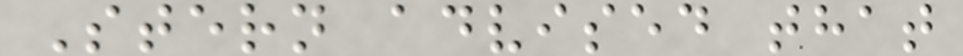Stern advised that
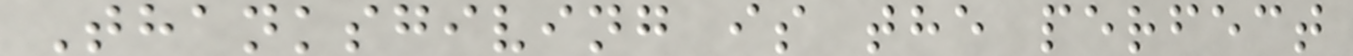Thanksgiving is the perfect
